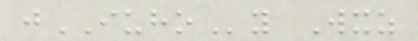jIUHOy Wxz
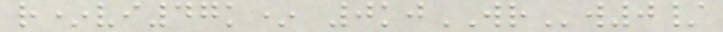r*vi47k* 0kjWRw0/
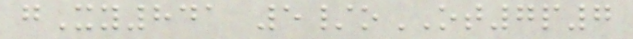gXy841 5/oOT7p7
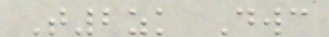T2zk Dwc
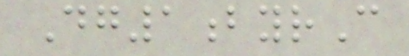Dg1byrC
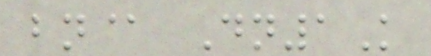bn@ Dn1K
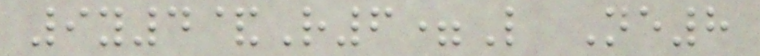9y4&R6=L Ne8
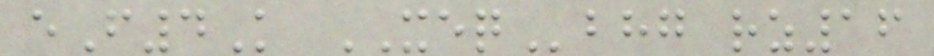eF4K XEQbhg rz16
